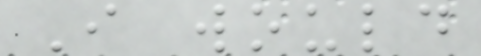I would
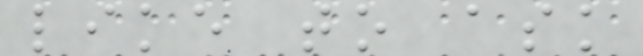like to ask
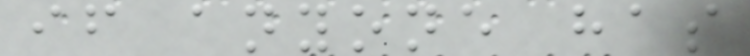if anyone has
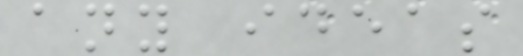any ideas
